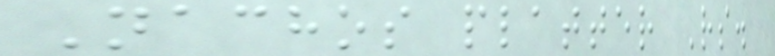Nachos platter Rs.
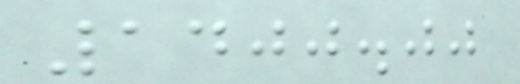1400.00
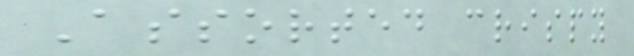Assorted crispy
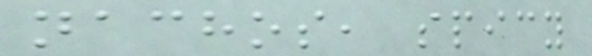nachos, spicy
